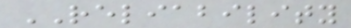RELIABILITY
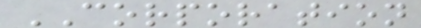CORPORATION
